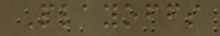Playoffs
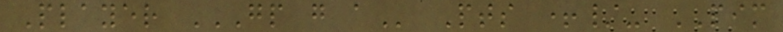Player GP G A Pts +/- PIM
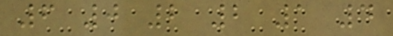6 0 2 2 1 4
